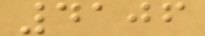4106
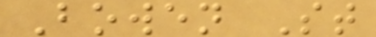Bowen St
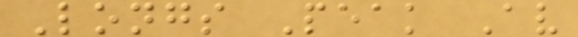Longs Peak Av
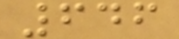646
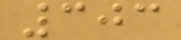303
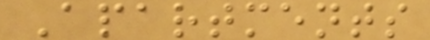Apartments
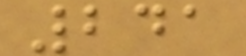241
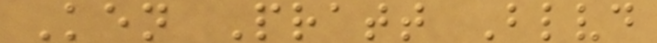Ken Pratt Blvd
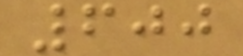600
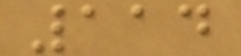114
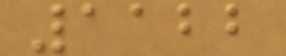1122
